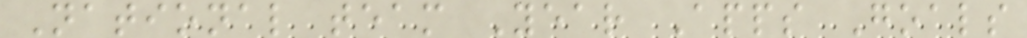National team Year Apps Goals
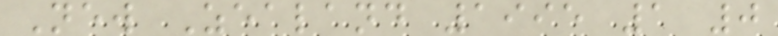New Zealand 1995 1 0
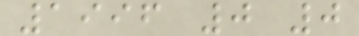1996 0 0
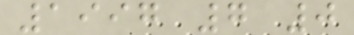1997 7 0
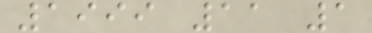1999 11 1
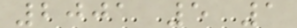2001 5 1
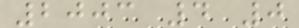2003 4 0
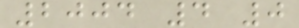2004 4 0
